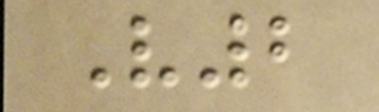V2
